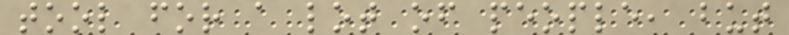tool for a lot of people, but
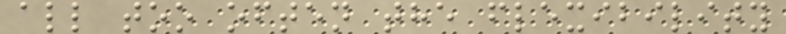all too often the flexibility
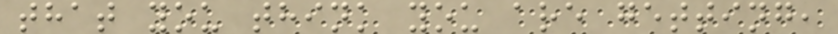that you think you are getting,
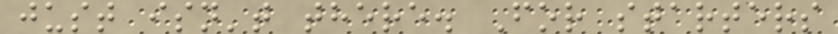just isn't there. For starters
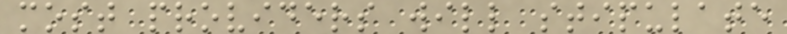most providers will stipulate
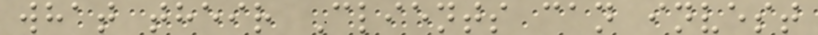what their Clients can invest
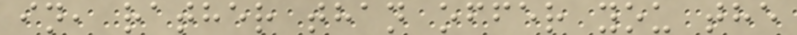in, rather than offer you the
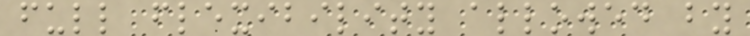full flexibility allowed by
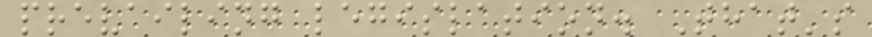prevailing legislation. That's
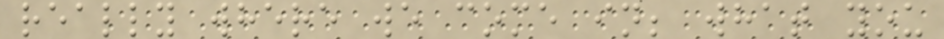really where we come in; what you
